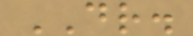DR.
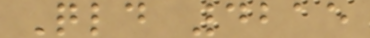Qld 4215
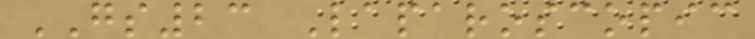GS23 Laparoscopic
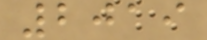2019
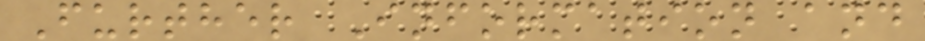Further Information and
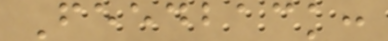Feedback:
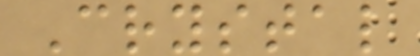Crystal
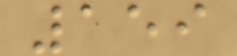159
